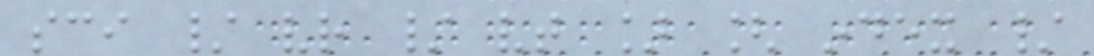sci / vr / vt ] [ index /
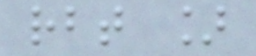rbt ]
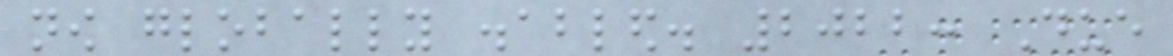now globally disabled. 2022: Due
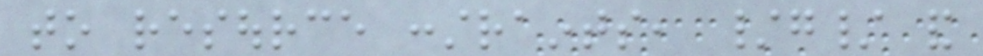to resource constraints, /g/ and
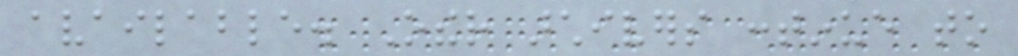available. Other archivers continue to
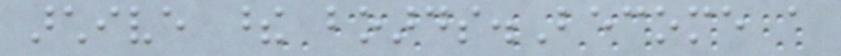archive these boards.Become a
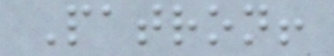Patron!
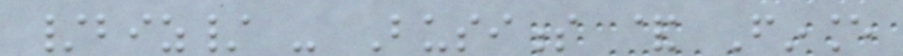/biz/ - Business & Finance
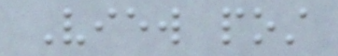View post
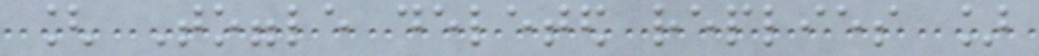[ Toggle deleted replies ]
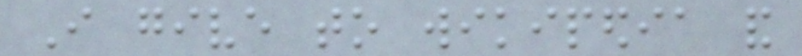I give to wikipedia and
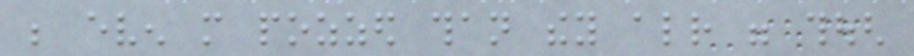be even more pozzed than they already were though
